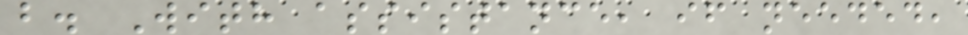b. With assistance, if needed,
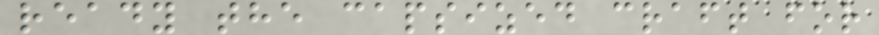ready the capsized craft for
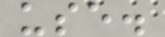use.
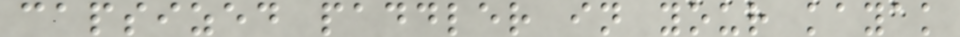capsized paddler in your kayak
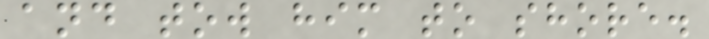and tow him to shore.
